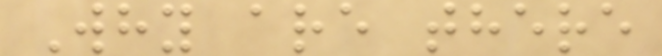Why are there
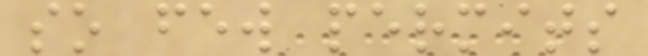so few permits
